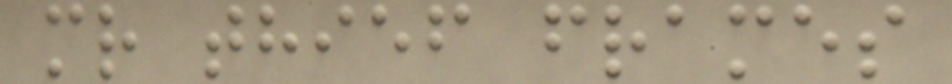mr thief frames
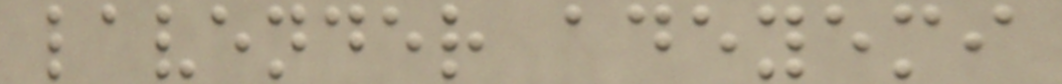lavender adeyemi
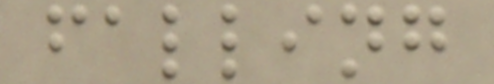falling
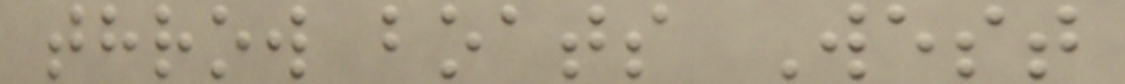throw boats West
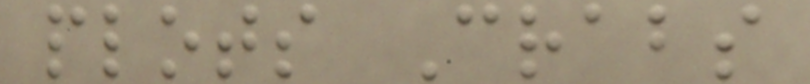plots Crabs
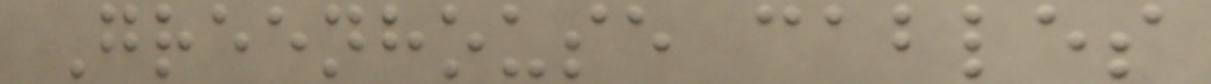Greenhouse cables
